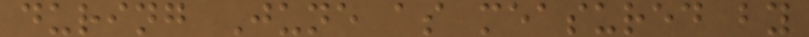during June as measured by
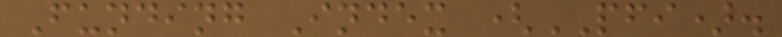Funding Index (PFI).
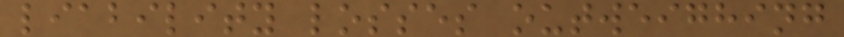liability losses outweighing
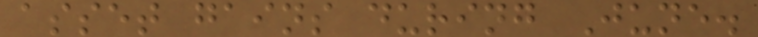asset gains during June.
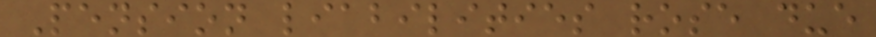Pension liabilities rose due
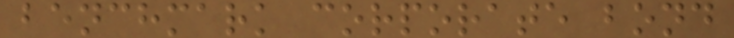benchmark corporate bond
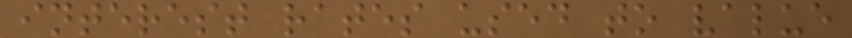interest rates used to value
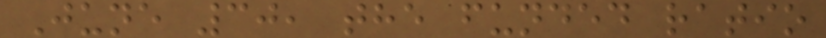June 30, the funded ratio
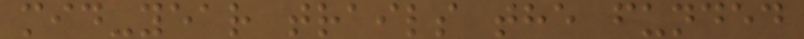mid-year trails the funded
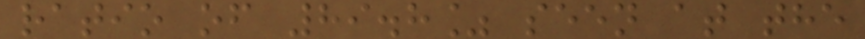ratio of 89.8% seen at the
